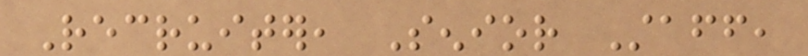Recruiter, Senior Staff,
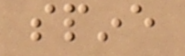spine
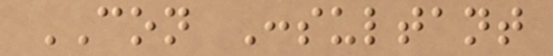CON Consultant
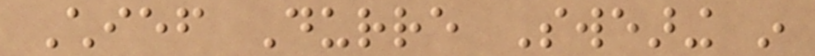Chief Durre Swearing in
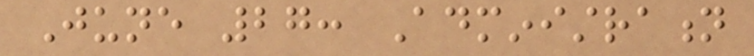June 27: Administration
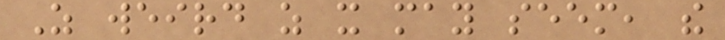As weird as it may seem, the
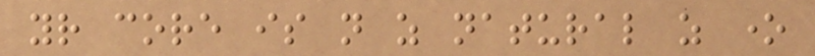your core is not as natural as one
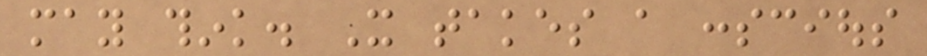may think. It takes a conscious
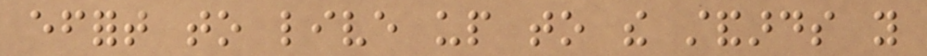effort to live up to the standards you
